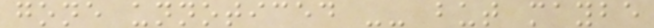gone unnoticed -- but maybe
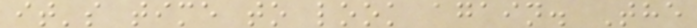it's time to look again. The
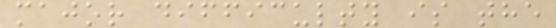major difficulty is the
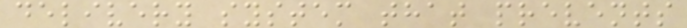delivery system that prevents
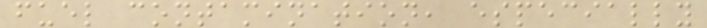fuel contamination, especially
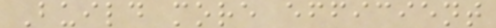Build more efficient
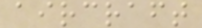aircraft
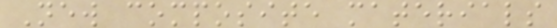New composite materials
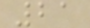21
